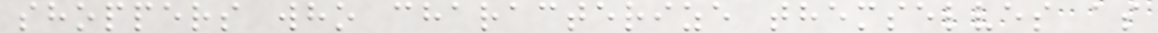shoppers who characterize themselves as
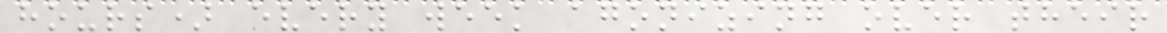hours) every week agonizing over their
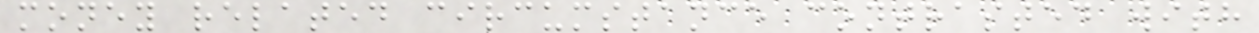money related circumstance contrasted with
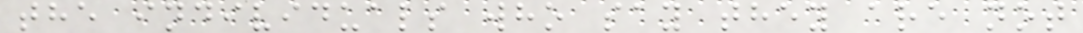the individuals who say they are not
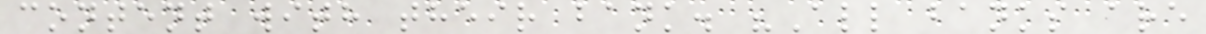content with their bank. "All banks are
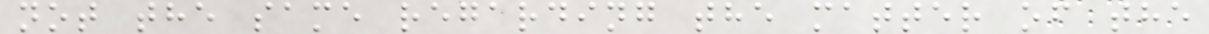not the same regarding the matter of the
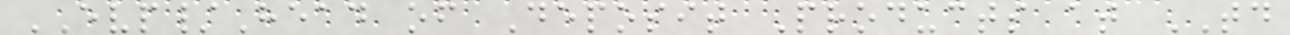EVP/Head of Deposit Products at TD
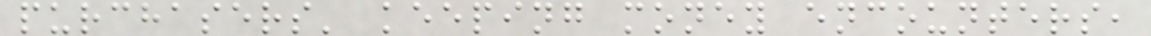purchasers' keeping money encounters,
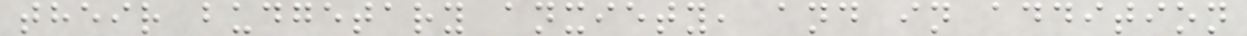their budgetary anxiety, and in addition
